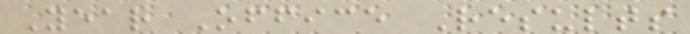Year Office Results
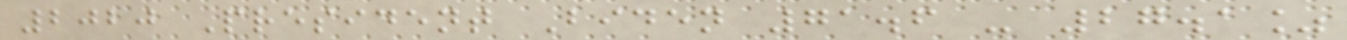2020 President Biden 71.6 - 27.1%
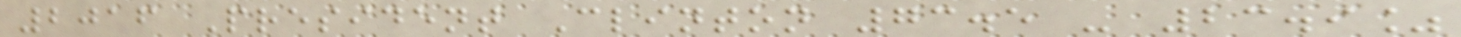2016 President Clinton 73.5 - 23.9%
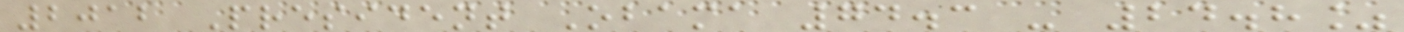2012 President Obama 74.3 - 24.8%
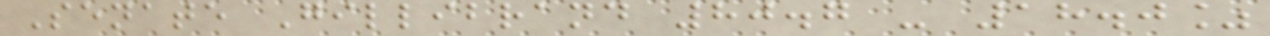Senate Gillibrand 80.7 - 18.0%
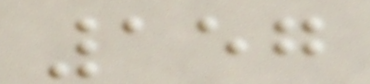157
